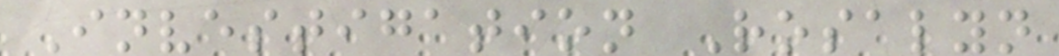Investigation Rosalyn
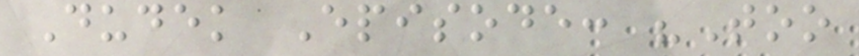Dudek Episode: "Too
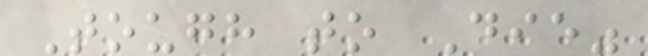Tough to Die"
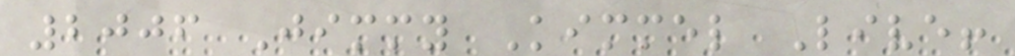2006 Jimmy Kimmel Live!
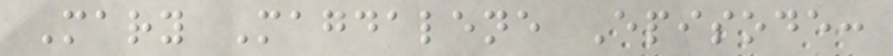Mary Magdalene Episode:
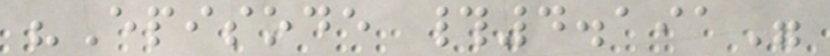"Episode #4.191"
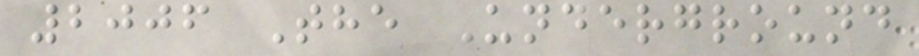2006 The Underground
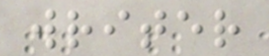writer
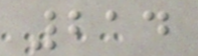214
